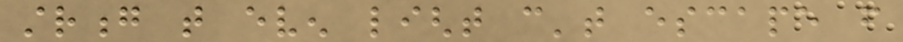strong that even light can't escape from
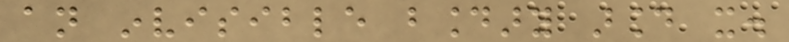an invisible boundary around it.
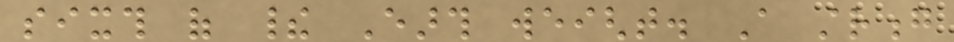sixth of their Earth weight. A strong
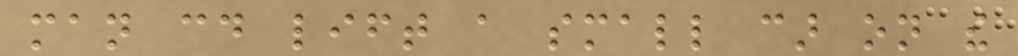man could lift a small car on the
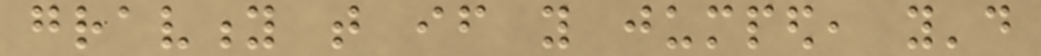gravity that if you jumped, you'd
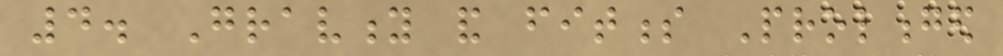4. Gravity and fitness Prolonged
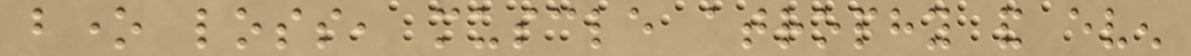bone loss, muscle atrophy and even
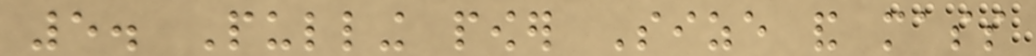5. Pulling power Size and mass
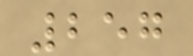257
